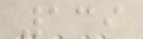139
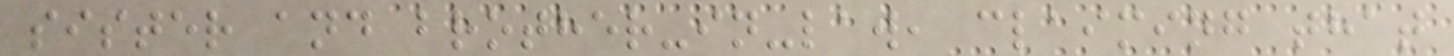sister and brother-in-law, claiming that
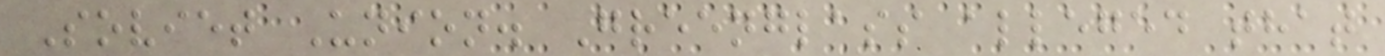Soviet Union. Greenglass alleged that
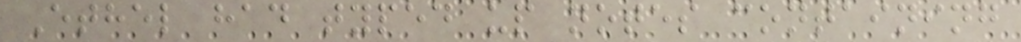Ethel had typed up notes containing
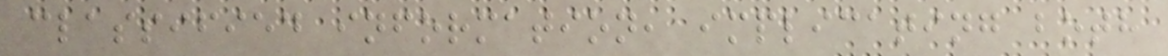classified information, implicating both
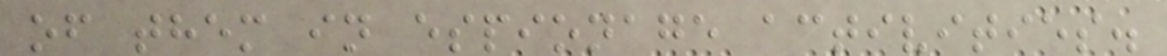of them in espionage activities.
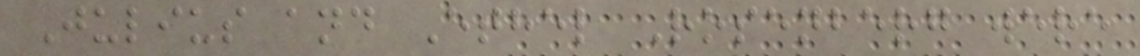Julius and Ethel Rosenberg were
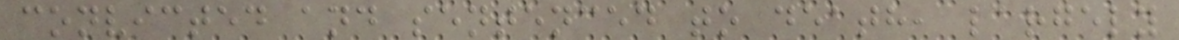convicted and sentenced to death, largely
